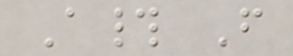A# F
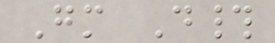Gm D#
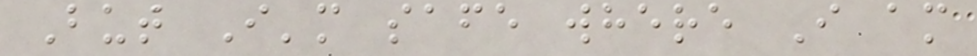But I'm safe where I am
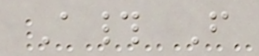A# F
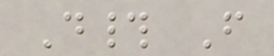D# F
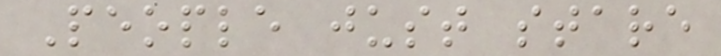People just stare
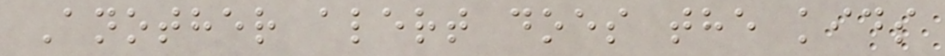Another alert does the kids
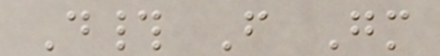D# F Gm
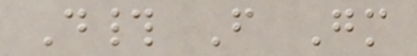D# F Gm
